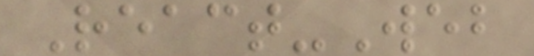React-Web
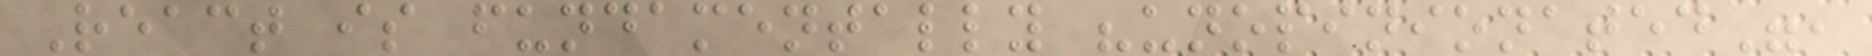React is fundamentally "unopinionated",
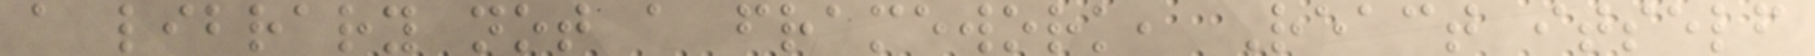a library not a framework, React itself
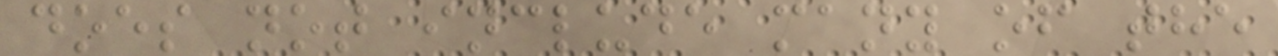does not include many of the
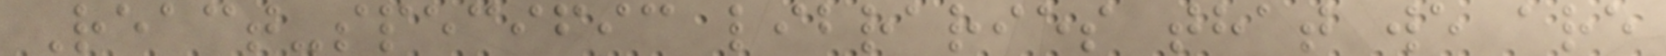React-specific libraries that we are
